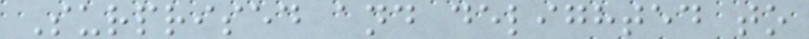Surprised and delighted to
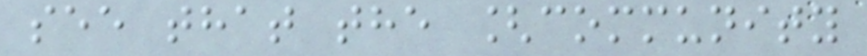see that the [community
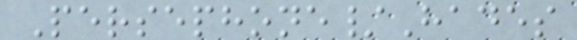Persephone/Hades
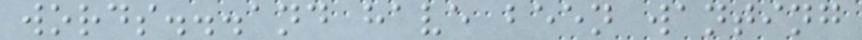words...and have been wanting
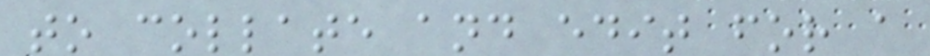to collate and edit for a
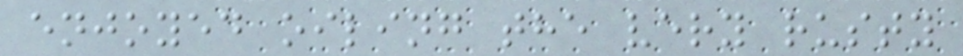enjoyed oiling the very rusty
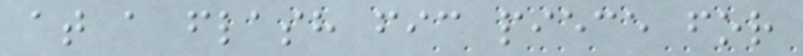at a flash fic piece for
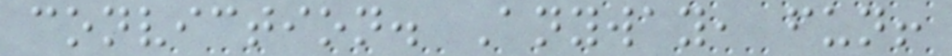conviction. Anyway, fun!
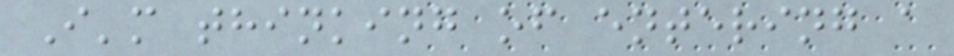I'm thinking of entering a
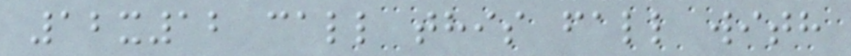12x12 call this fall with
